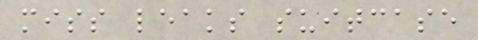miss leaks suitcase
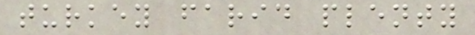turkey farid plenty
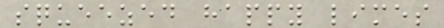squeezed happy limes
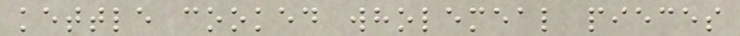kettle cooked wholemeal pieces
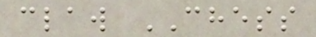claw CHESS
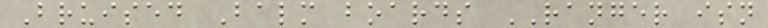Bruised Balm boards RANGER isn
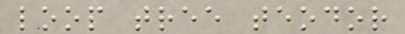loop tree teodor
